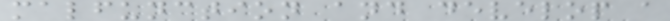malfunction and develop a
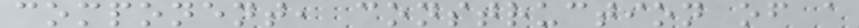component, construction of a
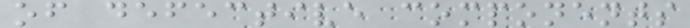of defective components
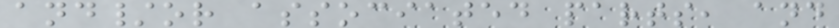and/or associated parts, and
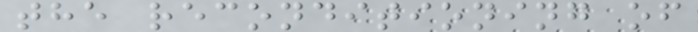the reconditioning of
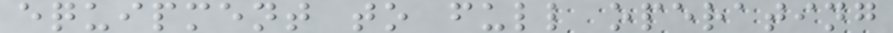equipment to full operating
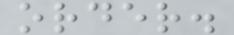order.
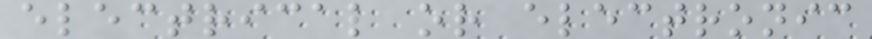electrical or electronic
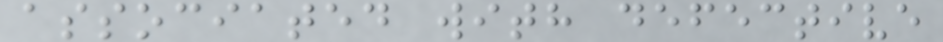associated with defective
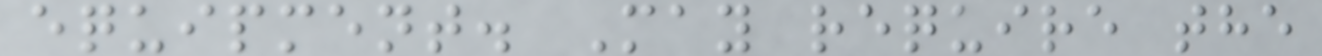equipment. May require the
